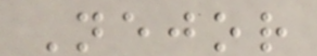Nejor
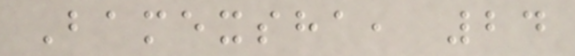Bamexsha, 24
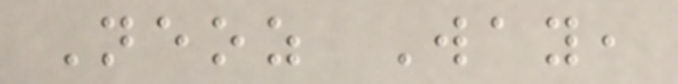Neoz Way,
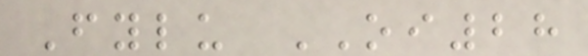Fylu OI28
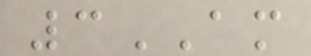3AM
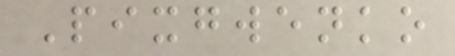Pixgwenko
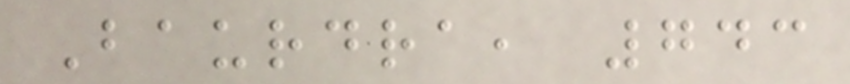Baurdra, 743
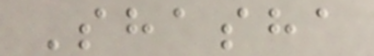Shasha
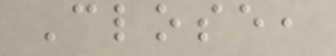Close,
